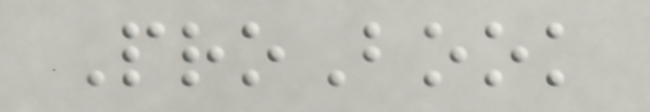ProBook
